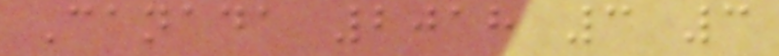Canada 2018 3 3
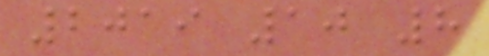2019 10 8
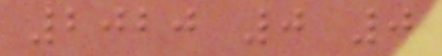2020 0 0
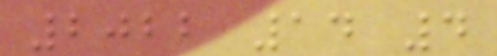2022 14 4
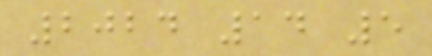2024 14 5
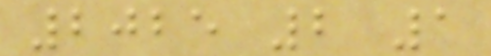2025 2 1
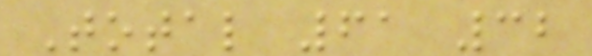Total 61 32
